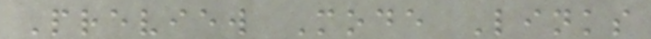Preview Mode Links
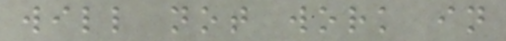will not work in
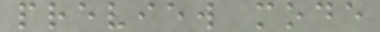preview mode
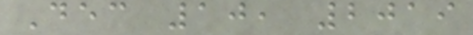Dec 10, 2019
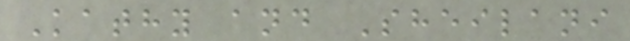Kathy and Sheilani
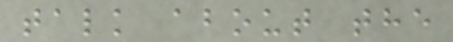talk about the
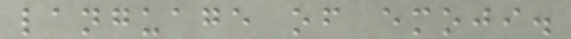language of emoji.
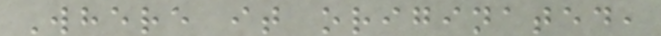Where it originated,
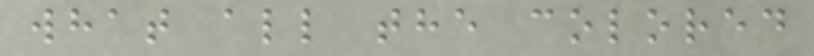what all the colored
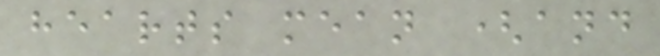hearts mean (and
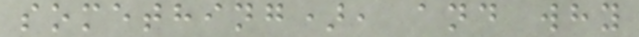something), and why
